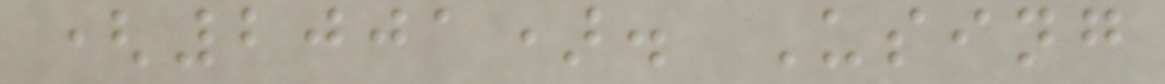(2001). Using
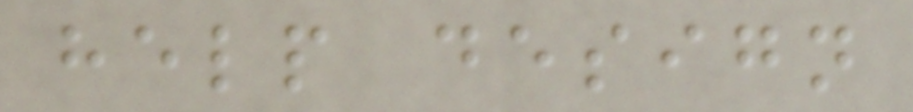help design
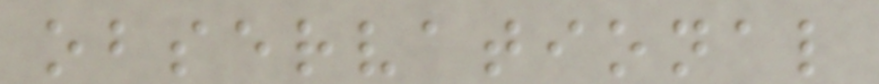observational
